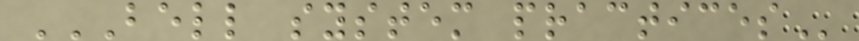BELL SYSTEM PRACTICES
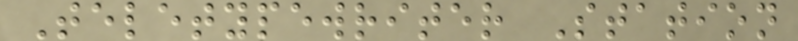Teletypewriter Station
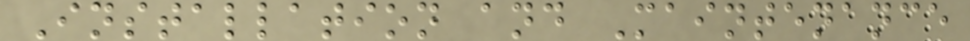Installation and Maintenance
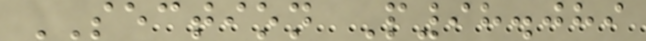SECTION P98.089
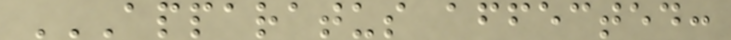APPARATUS AFFECTED:
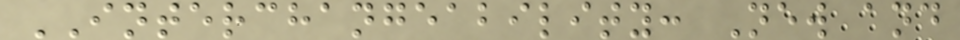INTERCHANGEABILITY: New and
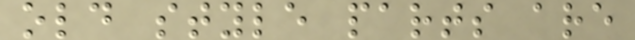old style parts are
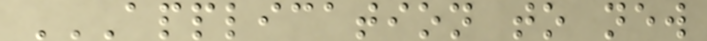APPLICATION TO NEW
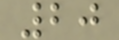20
